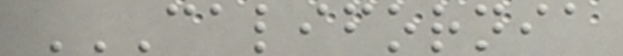CALIFORNIA
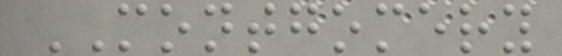MONTGOMERY
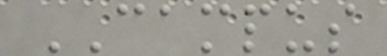CAMPUS
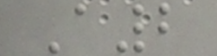A2
